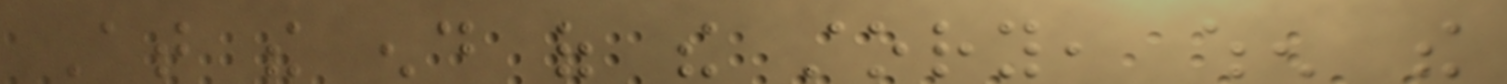At the end of the story, when the
